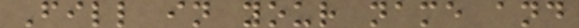Fill in your name and
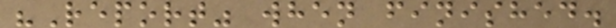"Report" when finished.
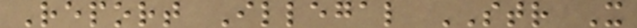Report Illegal STR X
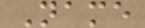Name
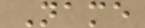Name
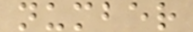number
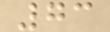73
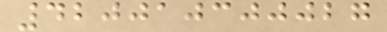420010300027
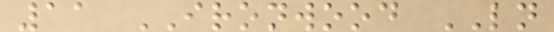11 IRONWOOD LN
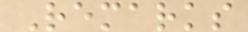Remarks
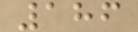186
